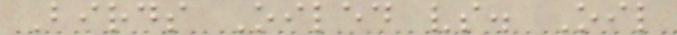Birds Oiled vs. Oil
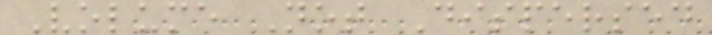Volume Not Dispersed
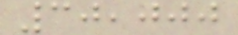30,000
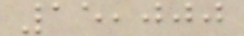15,000
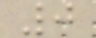0
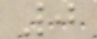0
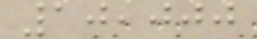10,000
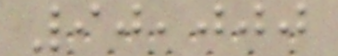90,000
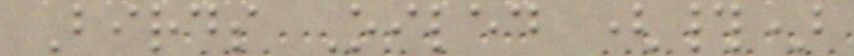Birds Oiled (#)
